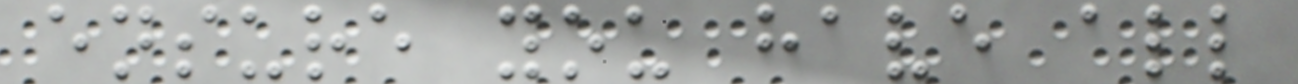ensure you have all
